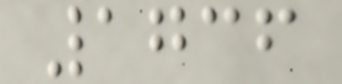1736
